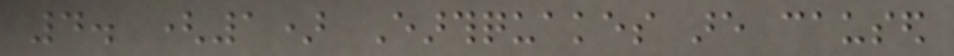4. (1) Earthquakes are caused
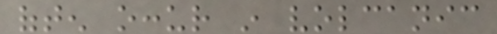often occur in volcanic
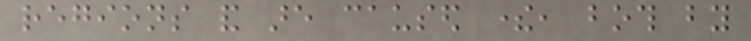regions and are caused there, both by
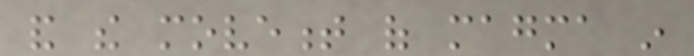and the movement of magma in
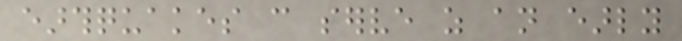earthquakes can serve as an early
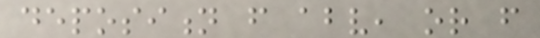deposition from above, or from
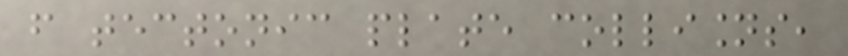from tectonic plate collisions,
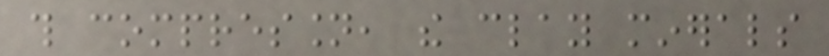this compression, the clay minerals
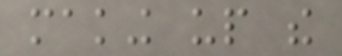making up the
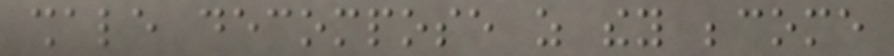shale decompose as they become
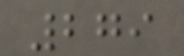279
